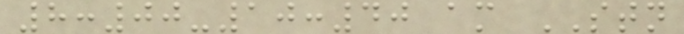8:00-10:40 am STN
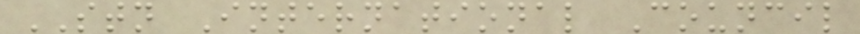STN International Council
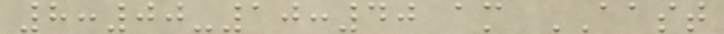8:00-10:40 am AAST
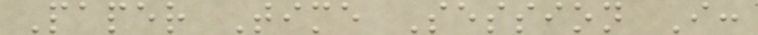Paper Time Session I:
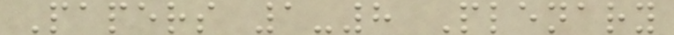Papers 1-8 Plenary
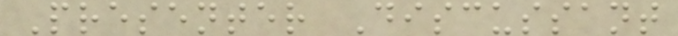Presenter Discussant
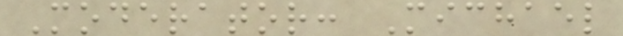Moderator: Michael
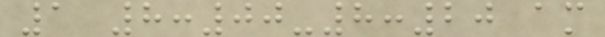1 8:00-8:20 am
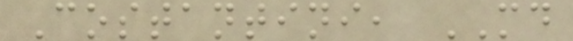Costantini, MD
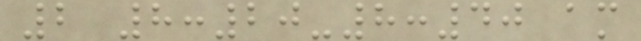2 8:20-8:40 am
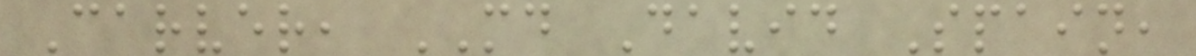Carver, MD David Spain,
